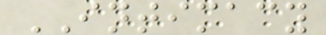INTIMACY
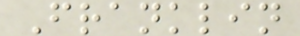Franklin
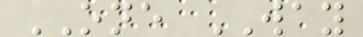ONE WAY
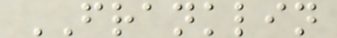FRANKLIN
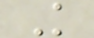K
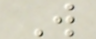W
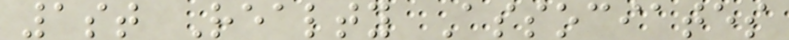1st Realty Associates
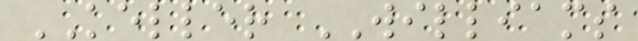KELLER WILLIAMS
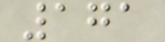171
